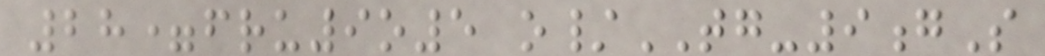28=fru9o5 o/TG-9gS
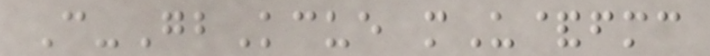C-GbKcue mU&fmc
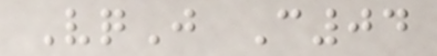VqJ C04
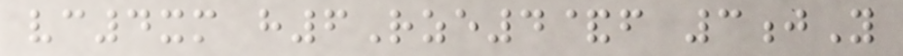vc4xm h6Rze4&f 3jY
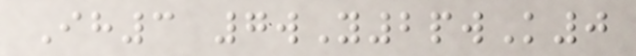Ih3 7wY2pwK0
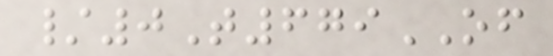/0T679OF
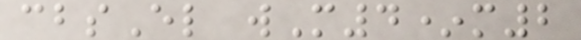cbsEl wM4*m2
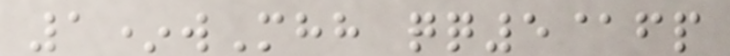1*wMhh qq5@fp
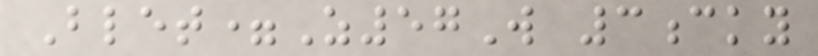Blet=Z57W 3cky
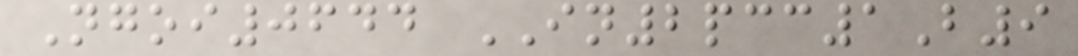Ngoi0644 IN2pcc1B9
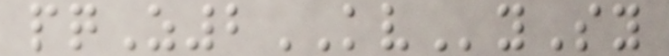pqZ2KVySy
